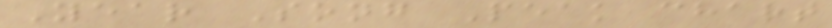Year Song Peak chart
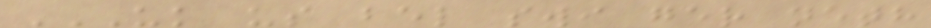UK US BEL SWI GER NETH
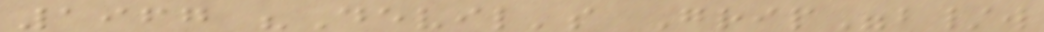1967 "Devil's Grip"b/w
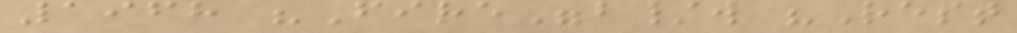1968 "Fire"b/w "Rest
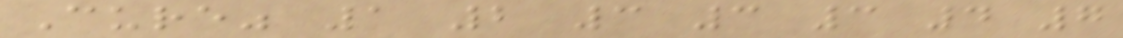Cure" 1 2 3 3 3 4 7
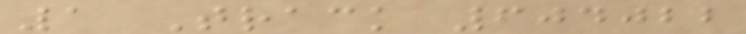1 Track 604022
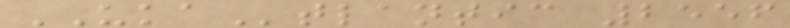UKAtlantic 2556
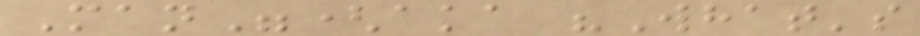Man"(aka "What's
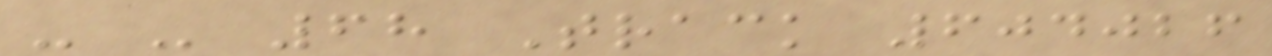- - 68 Track 604026
